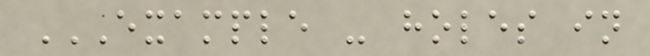EXAMPLE - HOLES IN
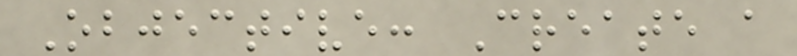Objective: Create a
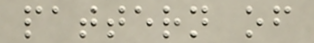pattern of
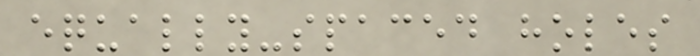equally-spaced holes
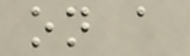on a
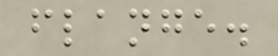flange.
